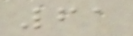61
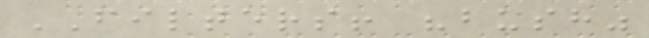FILTERS! "bush"
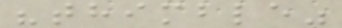"thimble"
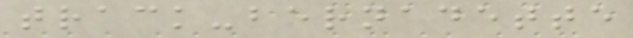track-bernadette
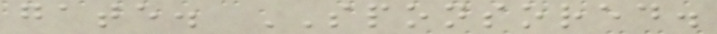gate. SPONSORED.
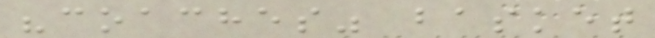"coaches" basket
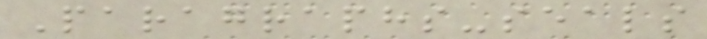Paragraphs-seals
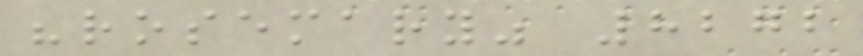"rosemary" 8272
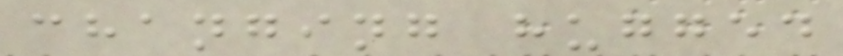changing hugged
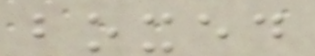boxed
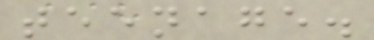teenage.
